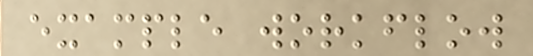example workflow
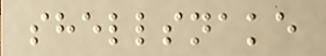shellsnake
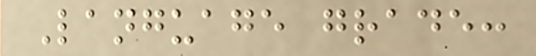Language grade:
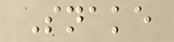Snake
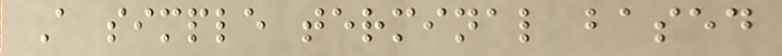A simple terminal based
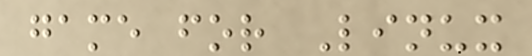game for Linux
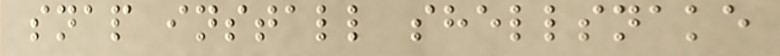snap install shellsnake
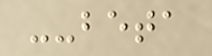--beta
